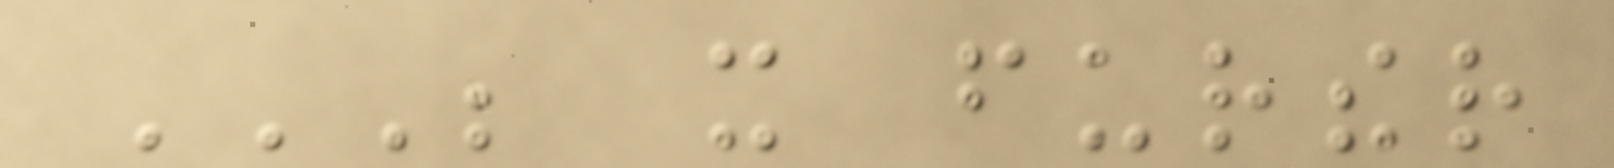BE IT FURTHER
